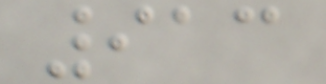913
